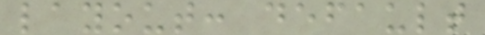layout: default
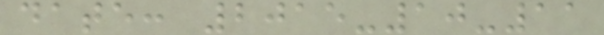date: 2015-10-11
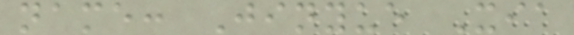name: Jinyue Xia
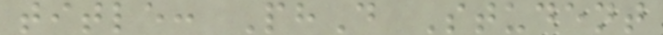title: PhD Student
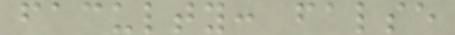faculty: false
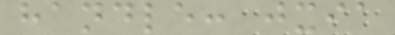handle: jxia
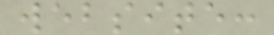website:
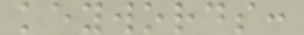keywords:
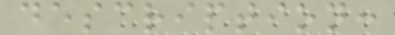description:
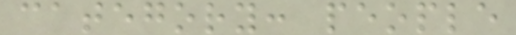category: people
